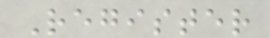Register
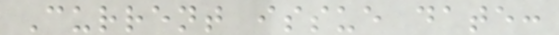Current issue date:
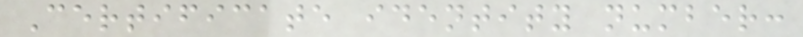Certificate identity number:
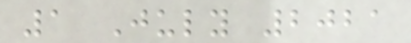1 July 2021
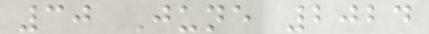30 June 2024
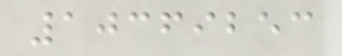10369253
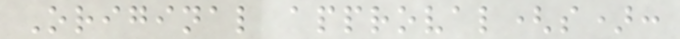Original approval(s):
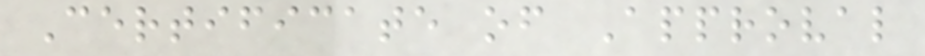Certificate of Approval
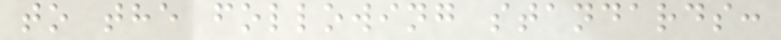to the following standards:
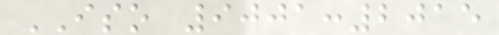ISO 9001:2015
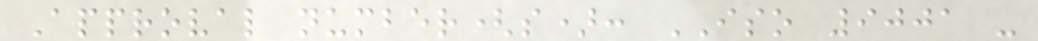Approval number(s): ISO 9001 -
